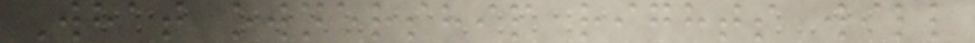What ownership rights will
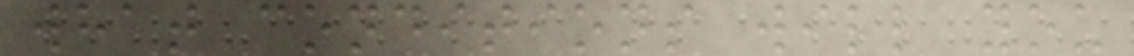what conditions will you
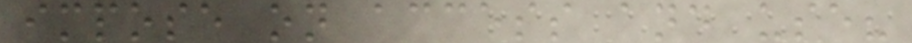impose on access and use?
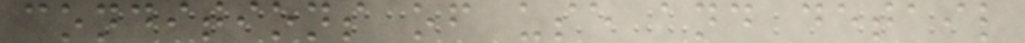conditions of use and detail
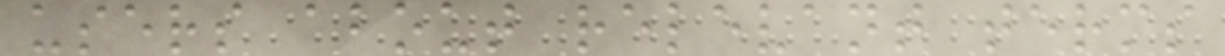users about relevant terms
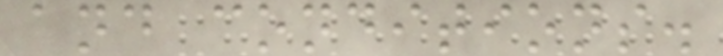and conditions.
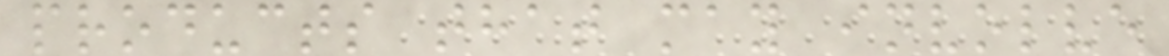products that may involve
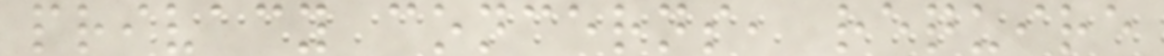privacy concerns, require
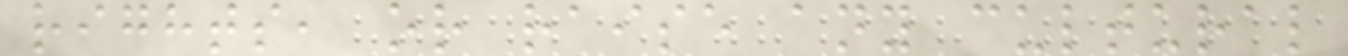rights, or raise any cultural
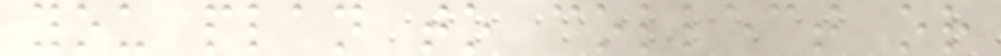you plan to collect or
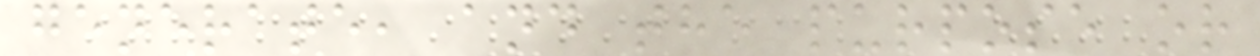generate, and the purpose or
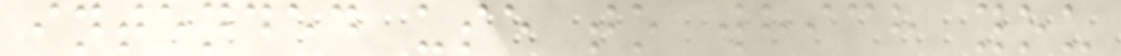intended use to which you
